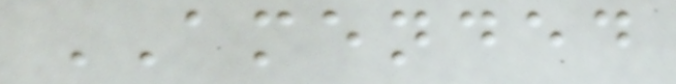AMENDED
